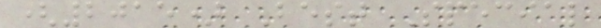(2015) Best Special
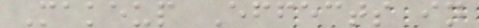Makeup Effects in
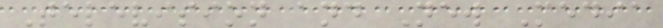Television and New Media
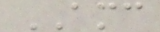AMC
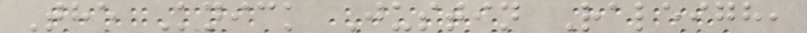The Knick Justin Raleigh,
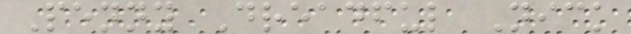Penny Dreadful Nick
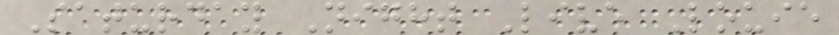Saturday Night Live Louie
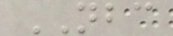NBC
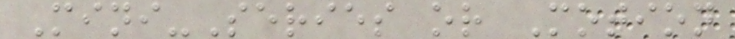Mini-Series or Motion
